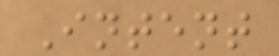Intent
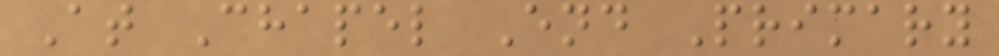At Chapel End Primary
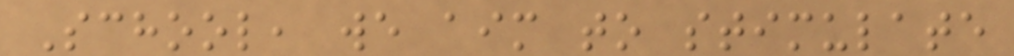School, we aim to stimulate
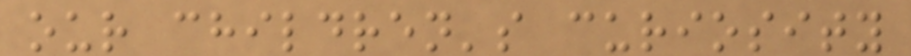our children's curiosity
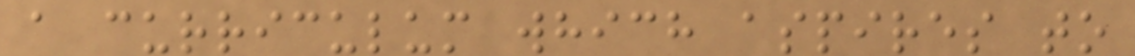a curriculum which aspires to
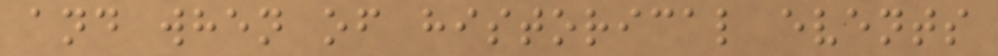and when of historical events
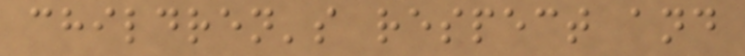children's respect and
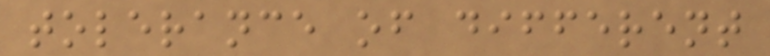tolerance of different
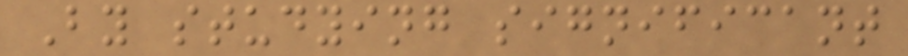By studying significant
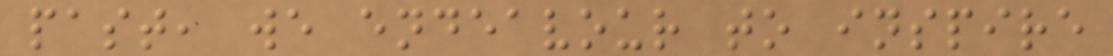past, we endeavour to inspire
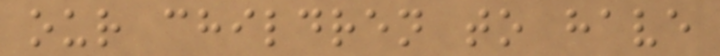our children to have
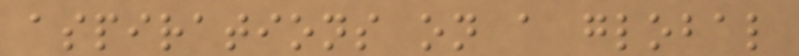aspirations on a global
